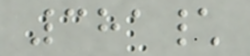381\
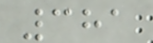381
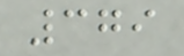379
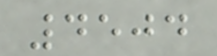4504
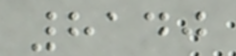8140
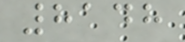8148
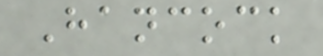Hancock
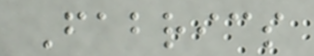Fabrics
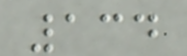134
